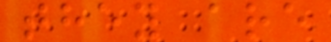they are
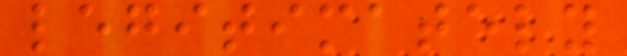legitimately
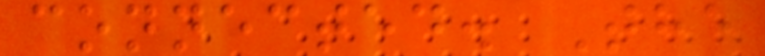connected. The
